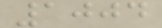1004
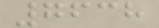7638
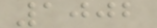1002
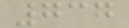737
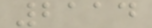2114
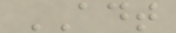ADT
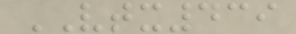VTX439
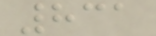831
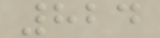824
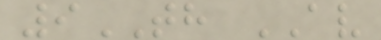9TH AV
